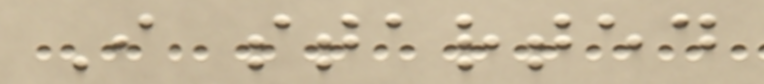I started
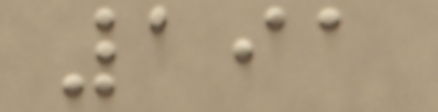191
